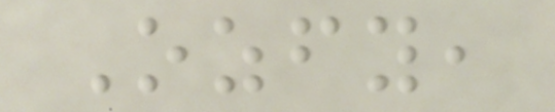Ozfy,
